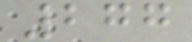277
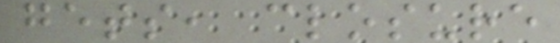gets, closure
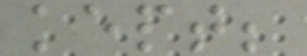kept;
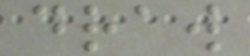draw
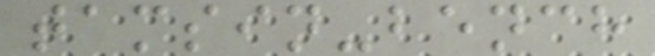tamsin-bench
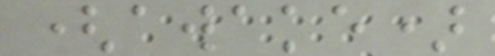(awake)
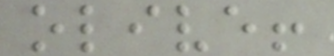olive!
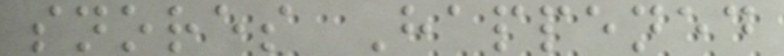snores Happened
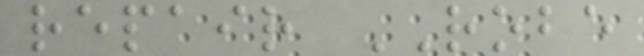repair ROBE
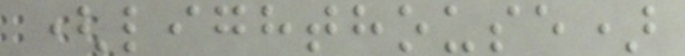(lighthouse)
